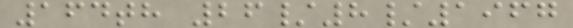164th 26/8/1967
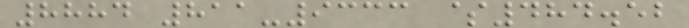8884 811-9333 $484.52
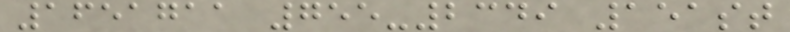1651711 755-2349 151st
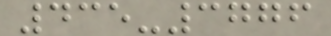435-3776
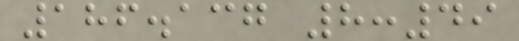186.137 8:49
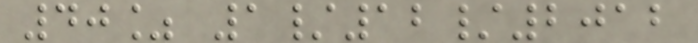40% 1/12/2012
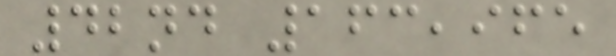42nd 163,965
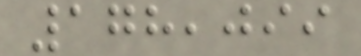178,099
